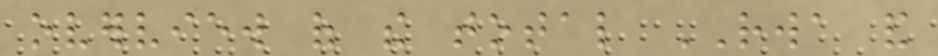overview of the total RWA and
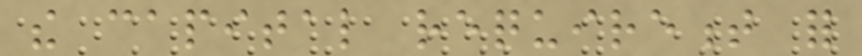the capital requirement for
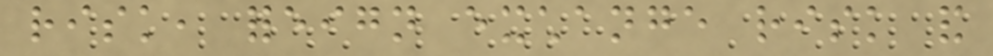risk, foreign exchange risk and
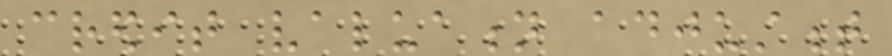credit valuation adjustment
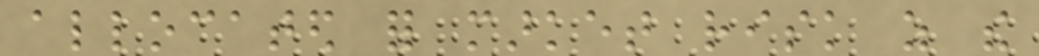allocated for market risk as the
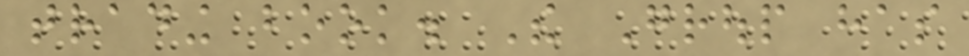trading book. The Group has
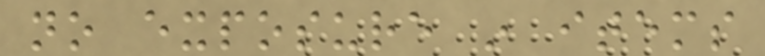no exposure in items
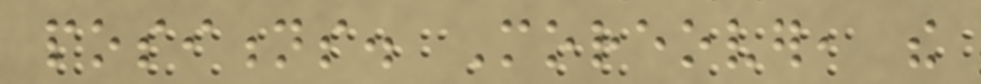positions. Moreover, the
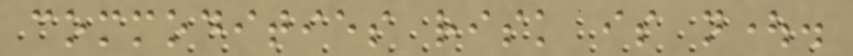commodities risk is nought.
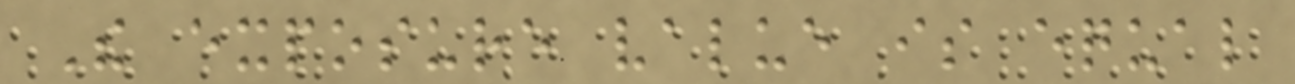The exposure value is equal
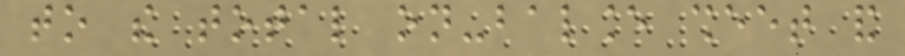to the total on-balance sheet and
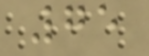75
